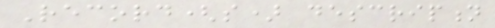Record(s) description
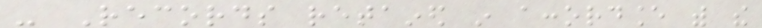- Records retained in accordance with the
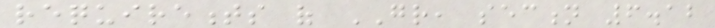requirements of GR, section 6.12
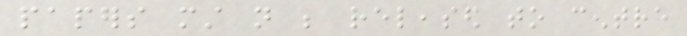papers must not be released to centre
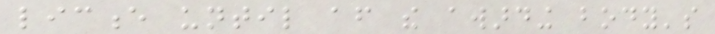licence until after the awarding body's
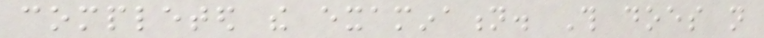completed the examination. This does not
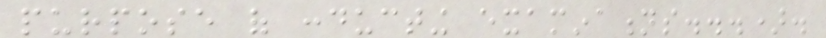purpose of conducting examinations...).
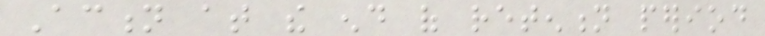Action at the end of retention period
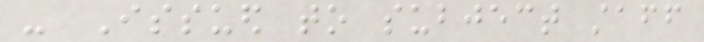- Issued to subject staff
